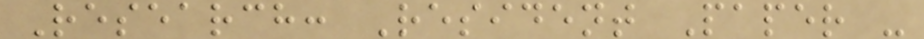Research: Resident Paper -
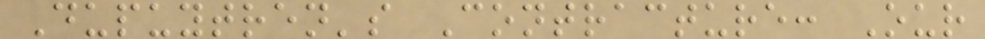Dupuytren's Contracture: Our
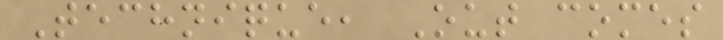Technique, Out comes
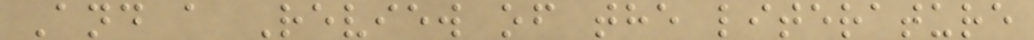And a Review of the literature
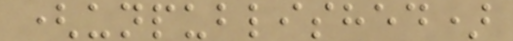(unpublished)
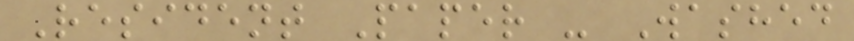Resident Paper - Washed
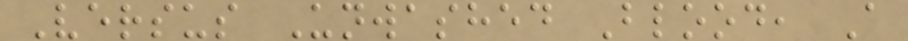Versus Unwashed Blood, A
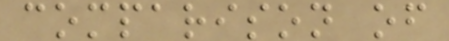comparison of
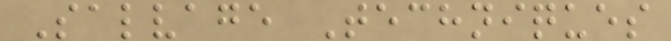Salvage Techniques
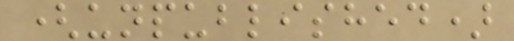(unpublished)
